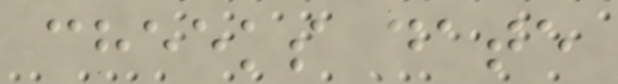cheeks date
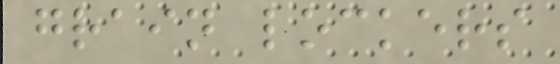grain lockers
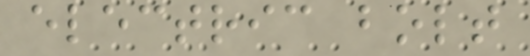electric bolt
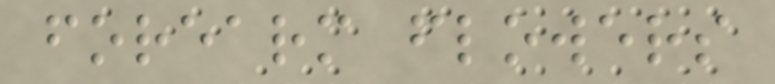forearm flowers
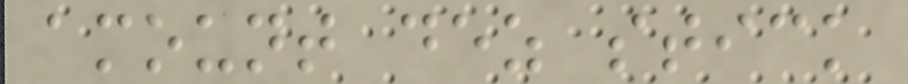amount dez stick
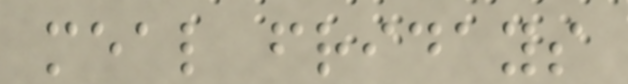meal fridays
